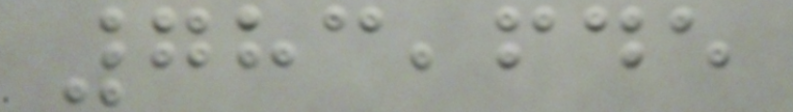783,645
